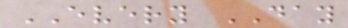EVERY DAY
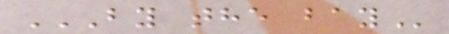BY THE BAY
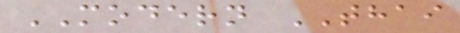MODERN THAI
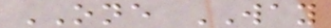ONE WAY
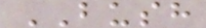BUSH
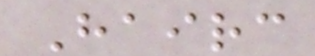Hairc
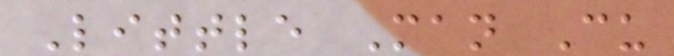Little Man Cu
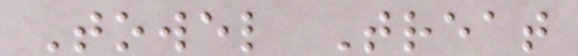Towel Treat
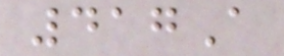417A
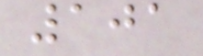101
